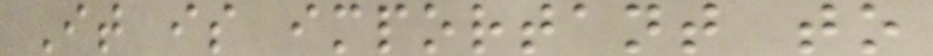It is important to
